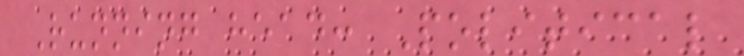Running head: Political
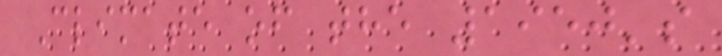Climate of the 1950's
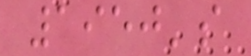1950's
